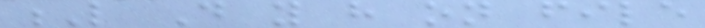L Do you have on file
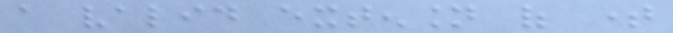a valid extension of time
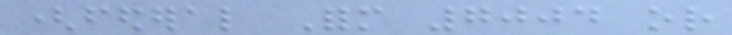(federal Form 7004 or
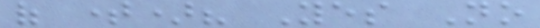of time)? Yes No
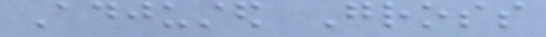Adjusted Gross
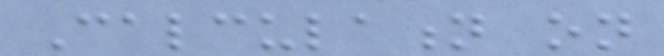Calculation on
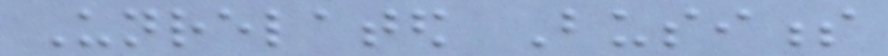Unrelated Business
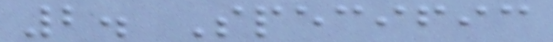2. Specific
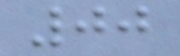00
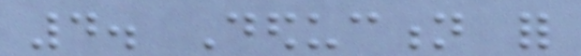4. Deduction for
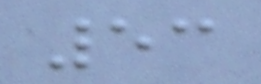53
